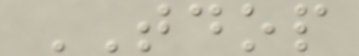TDOP
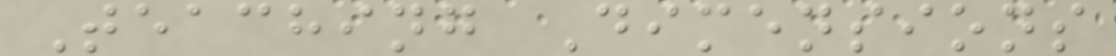Teaching Dimensions
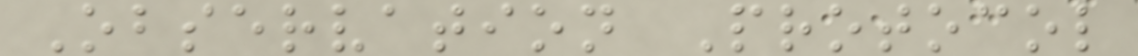Observation Protocol
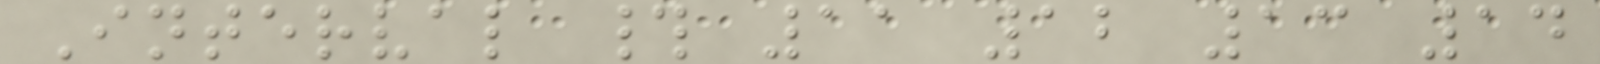Interval # 11 12 13 14
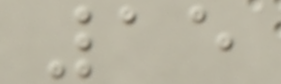15
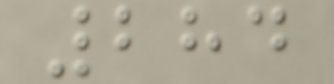284
